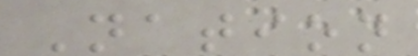Nation
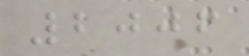2006
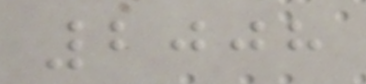2008
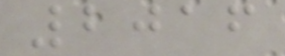2016
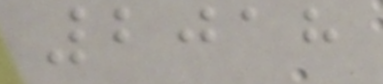2018
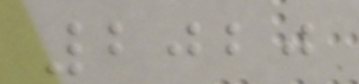2020
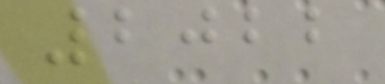2022
